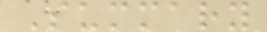Summary
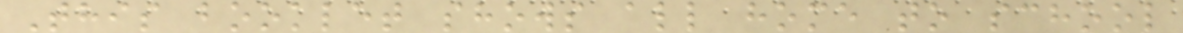This booklet shows all home to school
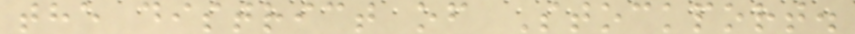the district of Stockport.
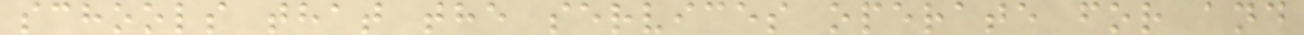schools that the services operate for and
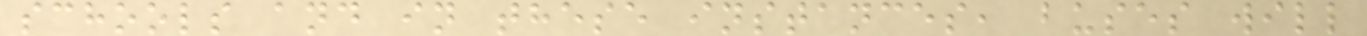schools and in these instances, buses will
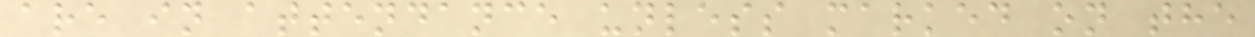are in attendance unless marked on the
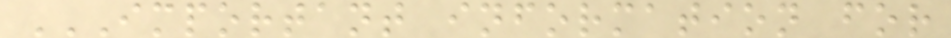IMPORTANT INFORMATION FOR
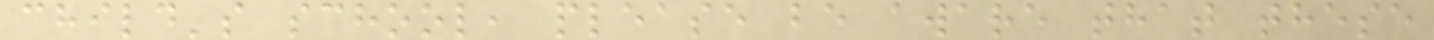child's school, please be aware that these
